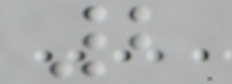2
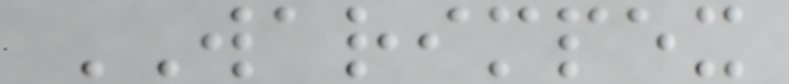WARIMPEX
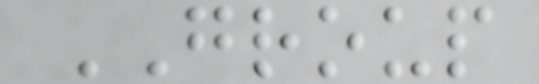GROUP
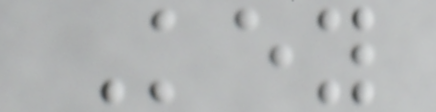Key
